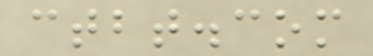ctbt.com
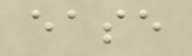ease
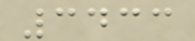3433
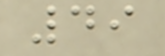49
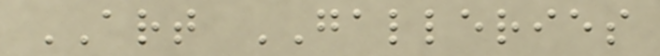ART GALLERIES
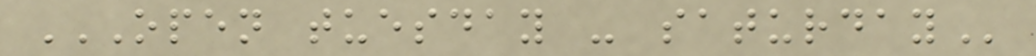OPEN TUESDAY - SATURDAY
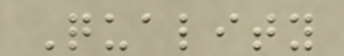Quality
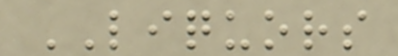LIQUORS
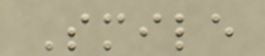Smile
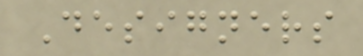Designers
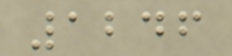1246
